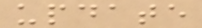update
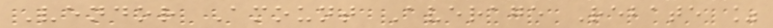Vendor Amount Average Rebate %
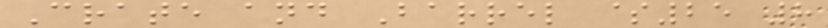Crate and Barrel $25 8
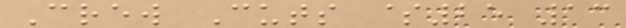Crew Cuts $25 13
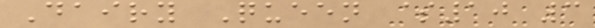Dairy Queen $10 3
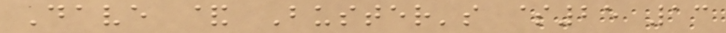Dave & Buster's $25 13
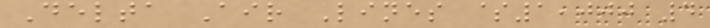Delta Air Lines $1,000 4
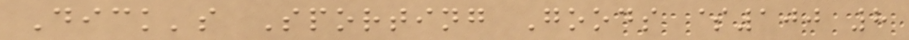Dick's Sporting Goods $100 8
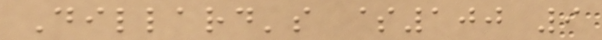Dillard's $100 9
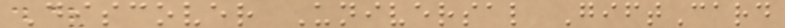Discover Universal GiftCard
